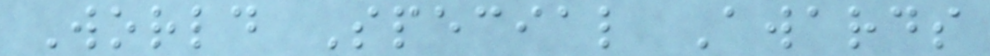World Special Awards
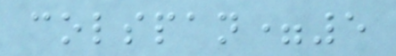colspan=5
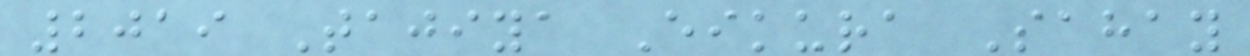2019 Tajiya Eikura Sahay
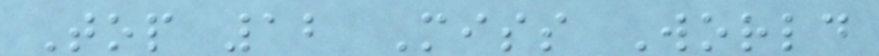Top 12 Miss World
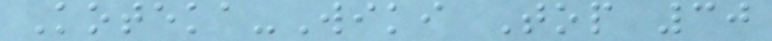Koteka-Wiki Top 30
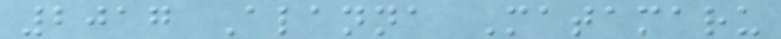2017 Alanna Matamaru
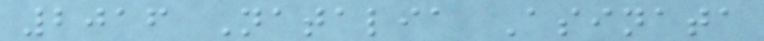2016 Natalia Asinata
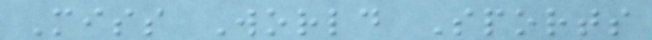Miss World Sports
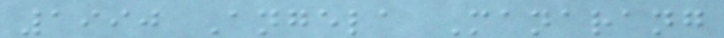1990 Angela Manarang
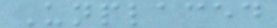Unplaced
